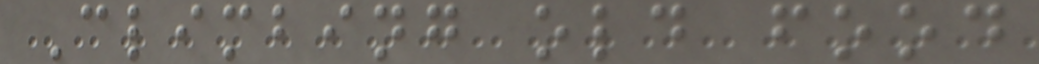Climbing old food
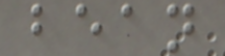bean
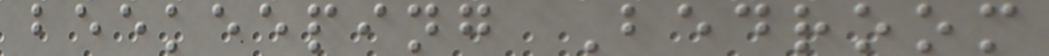beekeeping Bedroom
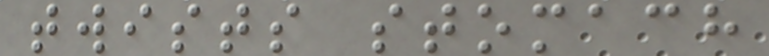twists stomach
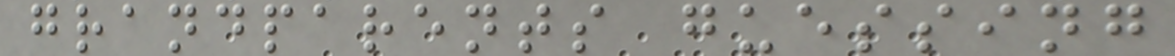grandparents guessing
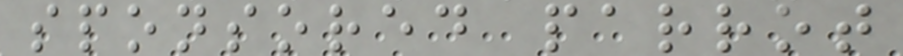sponsored parrot
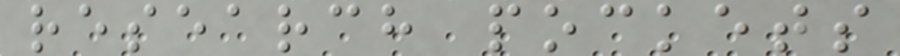research pockets
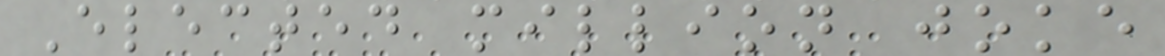Elected million joke
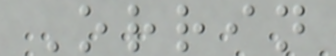Orrin
